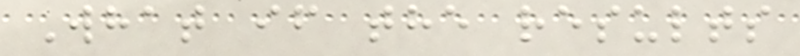What if the results
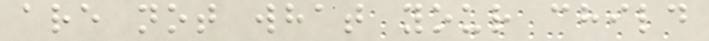are not what your child
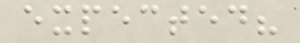expected?
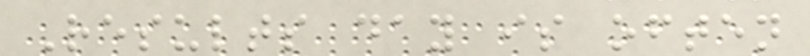Results day is often
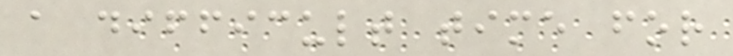a difficult time for
